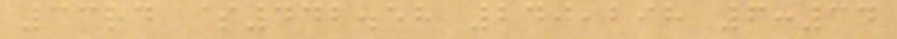33rd $442.58 240,298 6:34
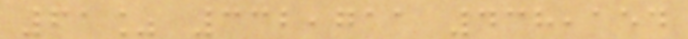61% 332,711 438,154
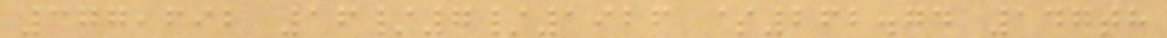377,692 16/7/1926 $262.74 147th
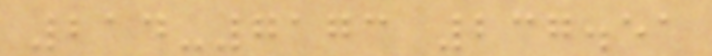214-7173 237.51
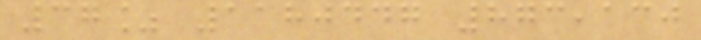37% 1180447 873,130
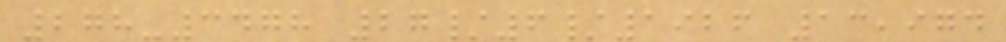278-3478 27/6/1926 13,974
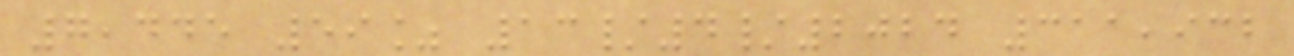7,445 59% 13/4/2024 311,932
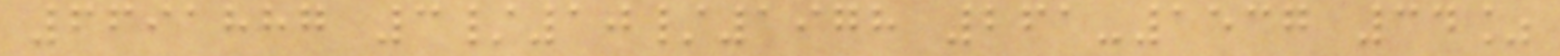6691887 3/10/1978 261-1537 34%
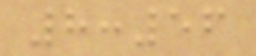8:56
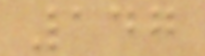147
